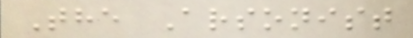The Arsonist
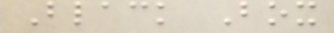Black Box
